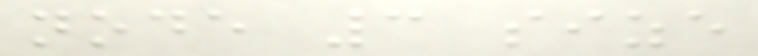node 3 size
